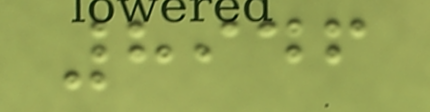8946
